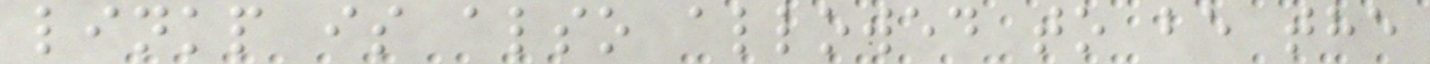linkp is also allowed to be the
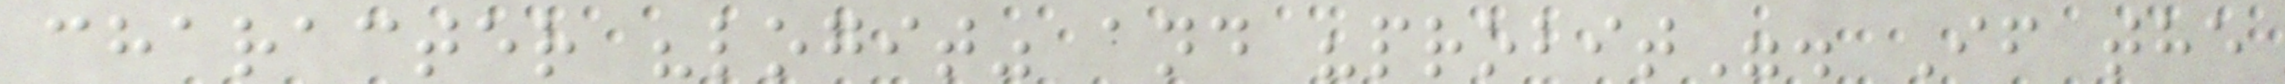character "logit" and "probit". If the
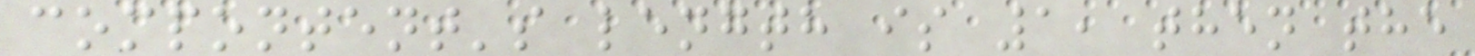compontent's length is 1, then the
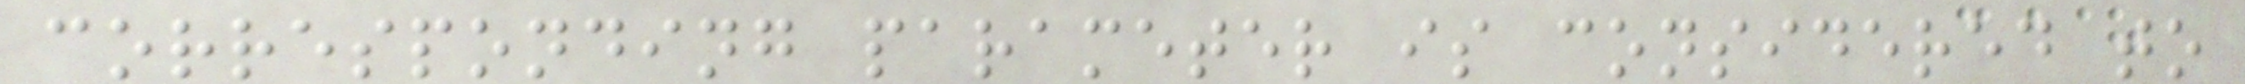corresponding parameter is considered to
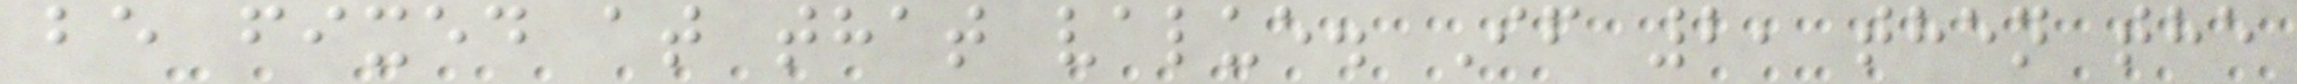be fixed at that value. If 2, then the
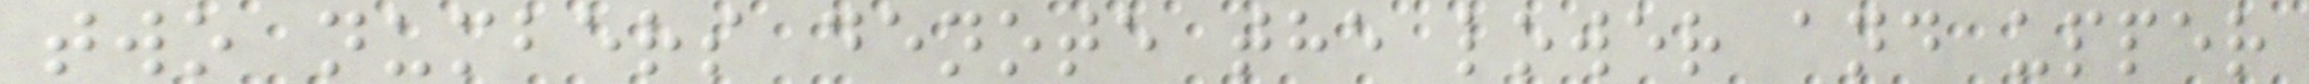two numbers denote the lower and upper
